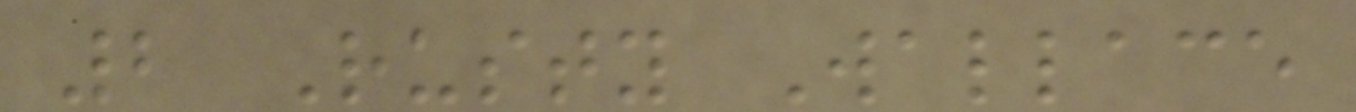2 Rusty Wallace
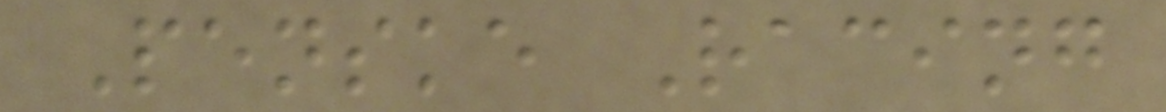Penske Racing
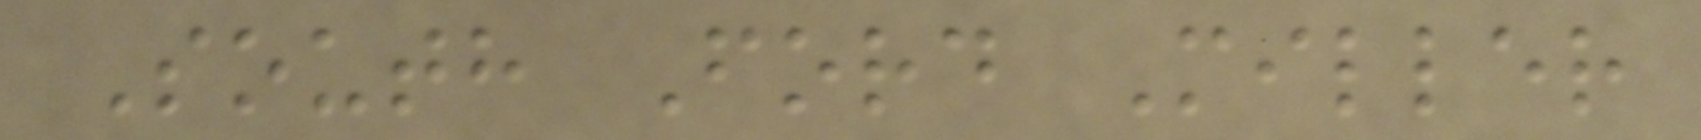South Ford Miller
